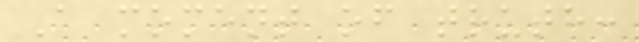A moment of truth:
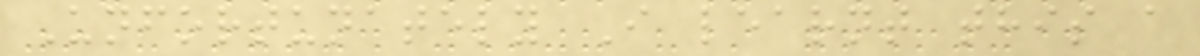Unfortunately I learnt this a
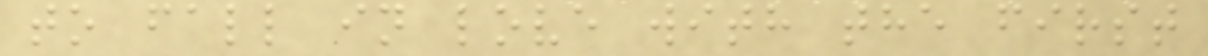to fall in love with the first
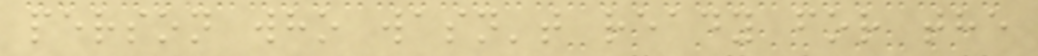person who wasn't ready for the
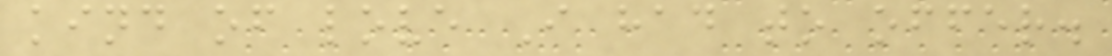kind of love I had to offer.
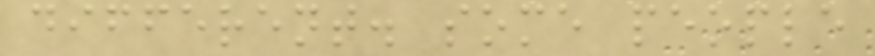different. some people
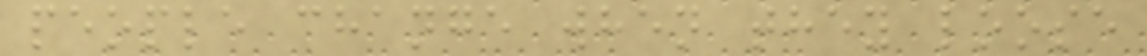people change when they loose
